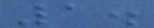1.
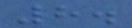8.
